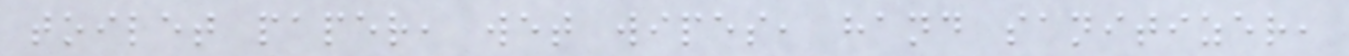toilet paper, wet wipes, hand sanitizer,
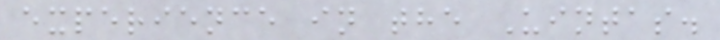experience in the Uintas.
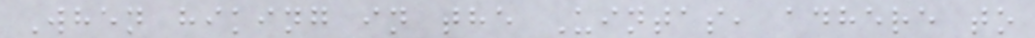When hiking in the Uintas, adhere to
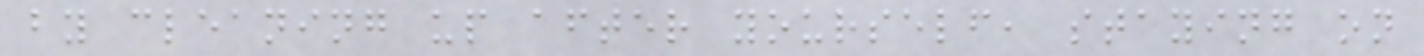by cleaning up after yourself, staying on
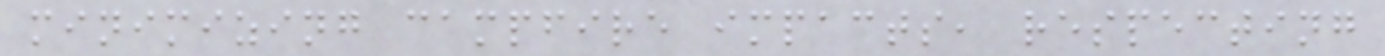minimizing campfire impacts, respecting
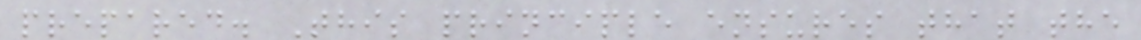prepared. This principle ensures that the
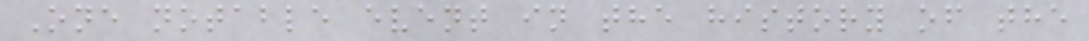One notable event in the history of the
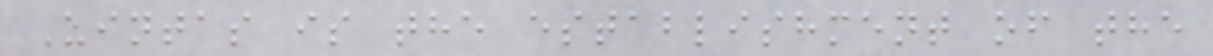Uintas is the establishment of the
